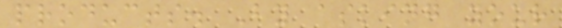products. By asking your
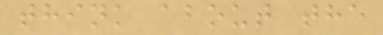think about the
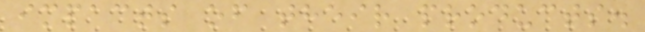impacts of their products.
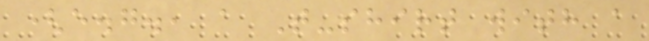(e.g., a T-shirt with a
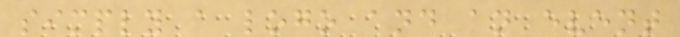simply a logo and an event
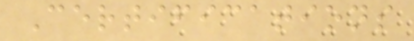Certifications
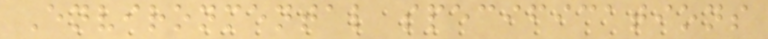Environmental specifications
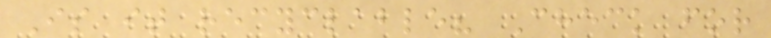Is it recyclable? Check for
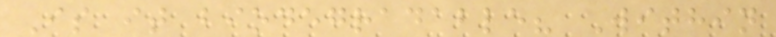Is it biodegradable? Within
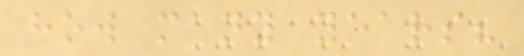how many years?
